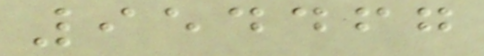954467
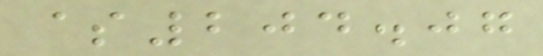$204.07
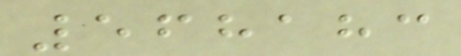568183
